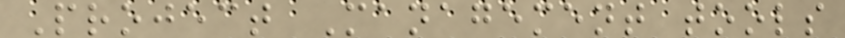Project Management tools
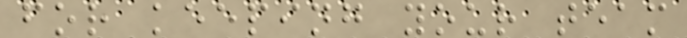for keeping your team
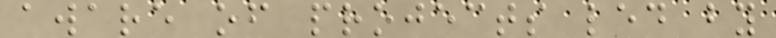aware of projects led by
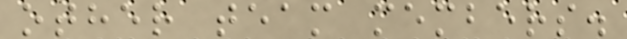other team members.
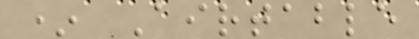* Airtable
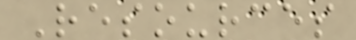Resources
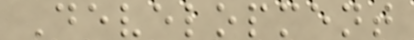Development
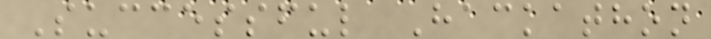Successful Hackathon
